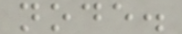node.
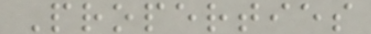Properties
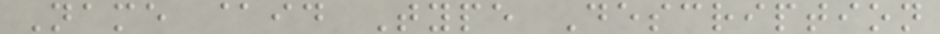Name @id Type Description
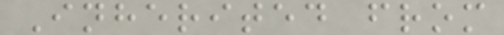Inherited from
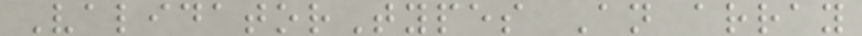ValidatorTypes An array
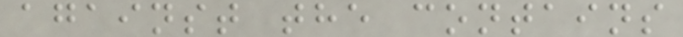against the contains
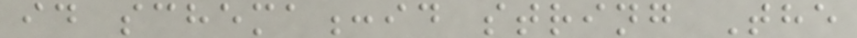id schema:id string The
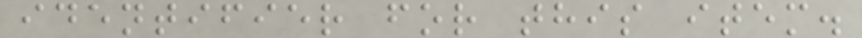identifier for this item.
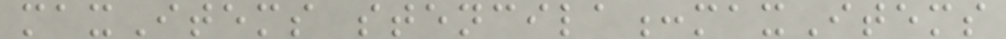maxItems stencila:maxItems
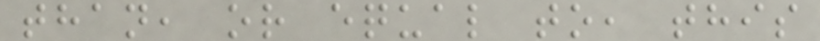than, or equal to, this
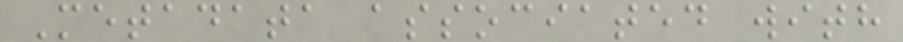Metadata associated with
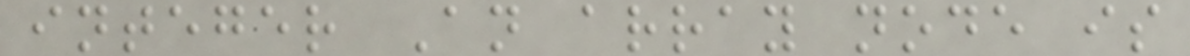integer An array node is
